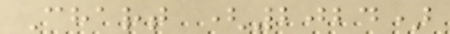Chart (2024)
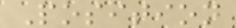Position
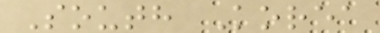South Korea
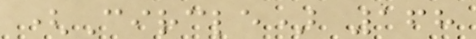(Circle) 168
